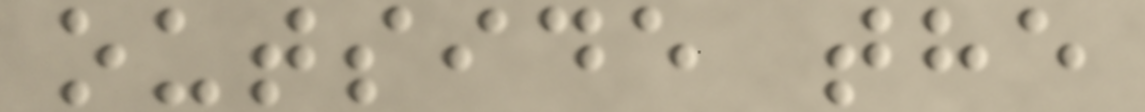outside the
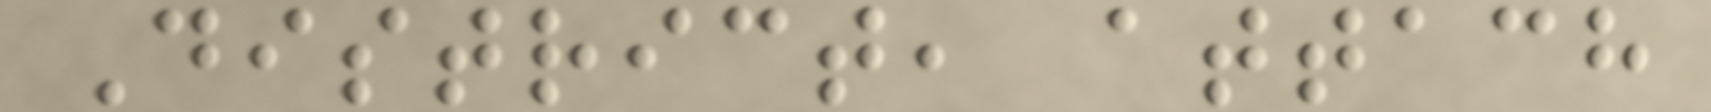District, attach
